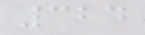324
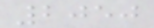2050
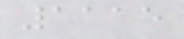1115
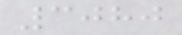3080
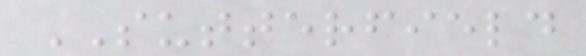SUTTERFIELD
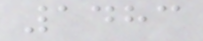1483
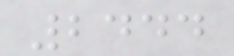2444
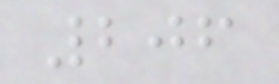206
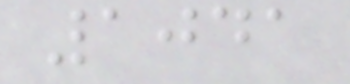1041
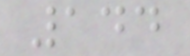144
